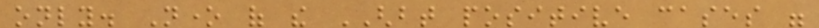only. None of the GHBT positive cases were
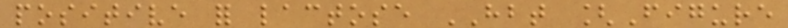positive for lactose HBT [Figure
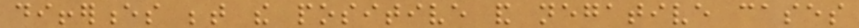differences between the positive and negative cases
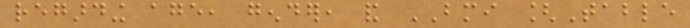regarding age, gender, and BMI [Table
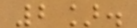2].
